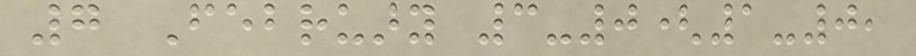7 February 3-0(1-0,
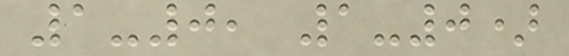1-0, 1-0)
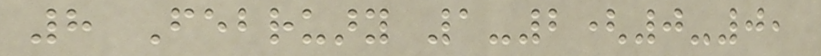8 February 1-2(0-0,
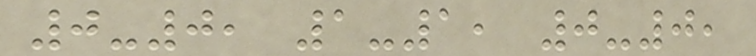0-0, 1-1, 0-0,
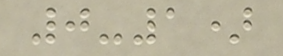0-1)
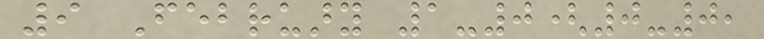9 February 1-0(0-0,
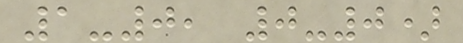1-0, 0-0)
